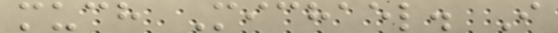much Michael. I
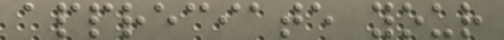appreciate your
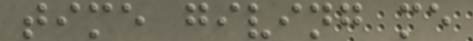time giving me
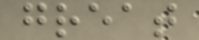great
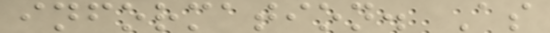information. As
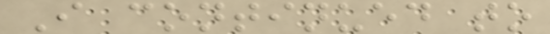I continued to
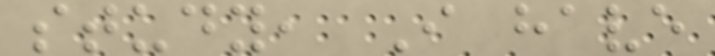study, I have
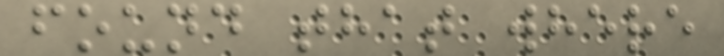found that where
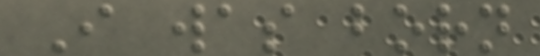I was born
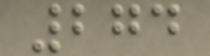274
